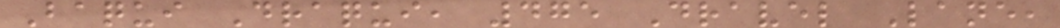Baqui Draqui, 475 Dravel Lane,
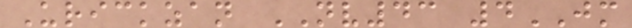Urickzan NV43 4JM
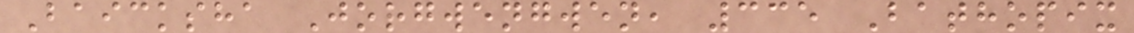Baicksha Jorgwengwen, 335 Bathopix
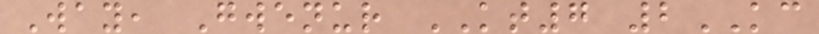Way, Gwenur KT7 2KC
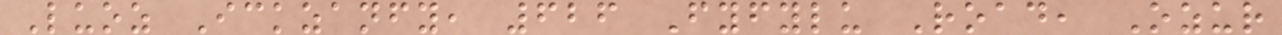Luoz Ickzanfy, 626 Fyfylu Road, Ozur
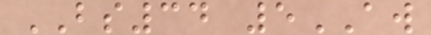BS34 5AW
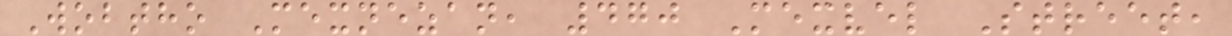Wobtho Mexnezan, 470 Mexvel Street,
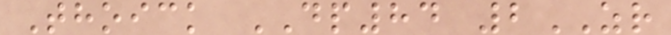Thoick DP84 2ZR
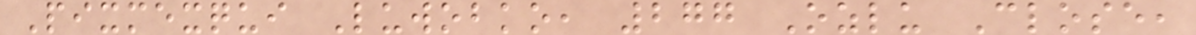Pixmexqui Luwobko, 277 Ozlu Close,
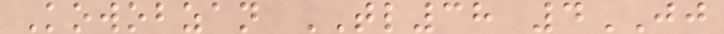Kowobzan TL38 4JJ
